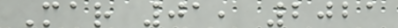Mar 01, 2021
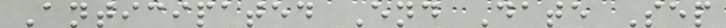Anticipated End Date Sep
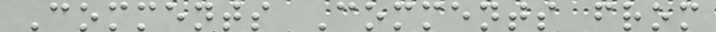Comments Comments from
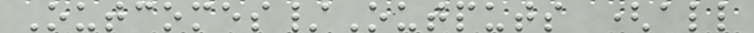Outcomes/Outputs (all
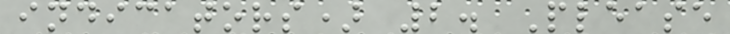indicators) 2. Please
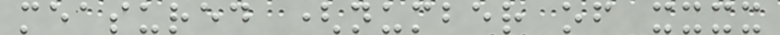measured (number of xxxx
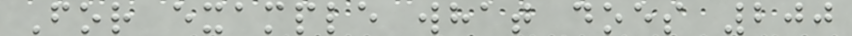For example what does 200
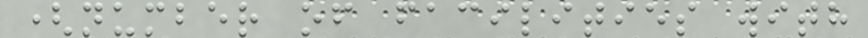(number of facilities with
